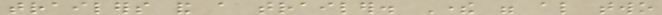trailers and a trailer. There were also two
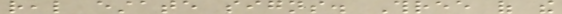real estate signs. Three of the
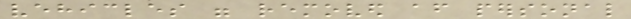vehicles were removed after personal
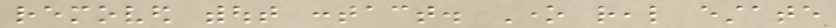removed without contact. One real estate
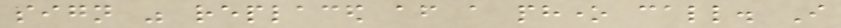sign was replaced after a phone call. I
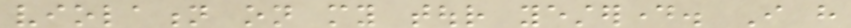violation on my tour yesterday. I have
